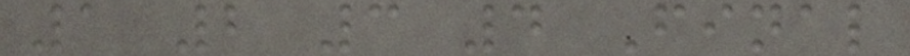1 2 3 4 Final
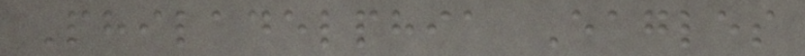Philadelphia Eagles
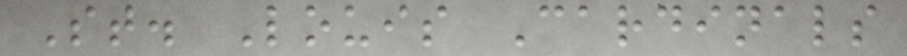St. Louis Cardinals
